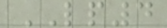LP4
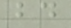bd
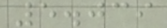5.039
